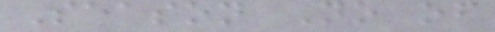Season No of
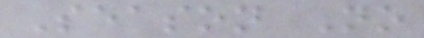Season No
